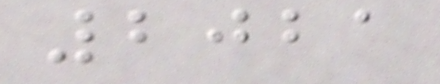2021
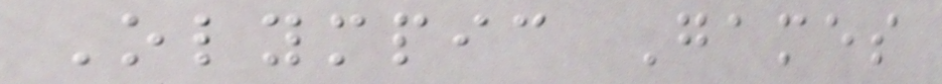Olympic Games
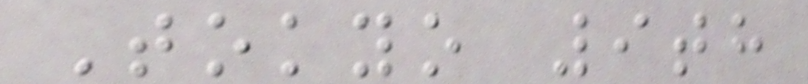Tokyo 9th
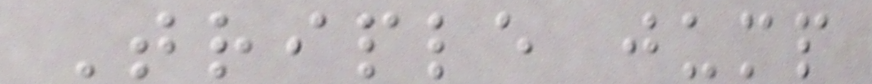Triple jump
